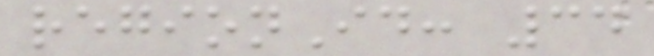regionId: 34
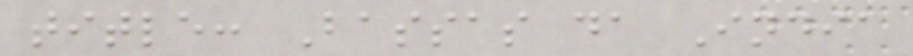title: Bassas da India
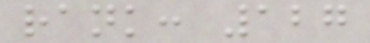rank: 127
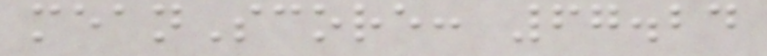meanScore: 67.24
